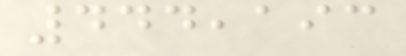444,193
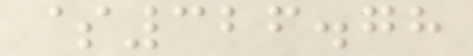$326.78
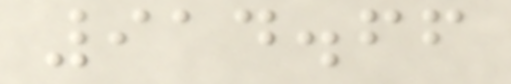914.66
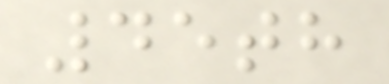45th
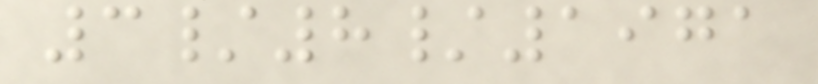3/8/1971
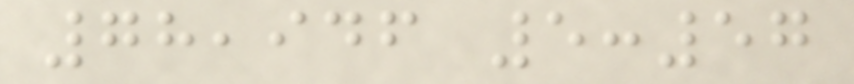78,946 5:57
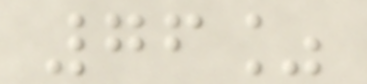76%
